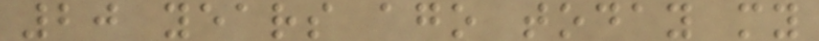20 years ago today my
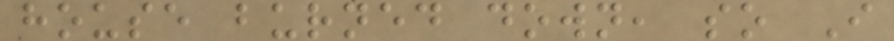house burned down, so I
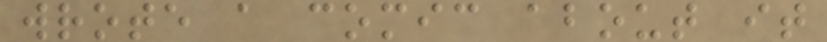wrote a comic about it
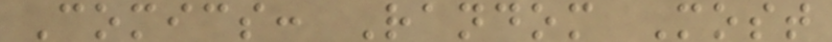Comics: Random Most
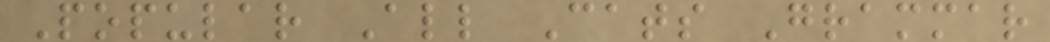Popular All Cats Grammar
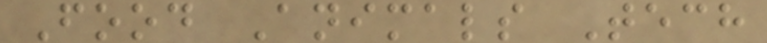Food Animals Tech
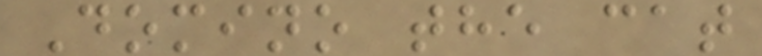Domino the cat
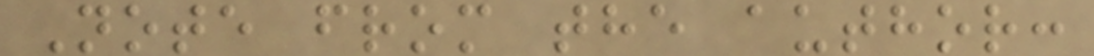Note from the author:
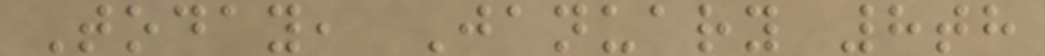Today, January 8th
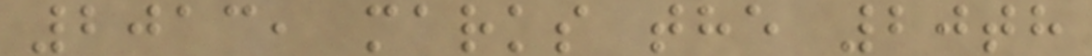2013, marks the 20th
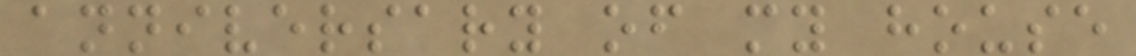anniversary of my house
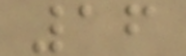16
